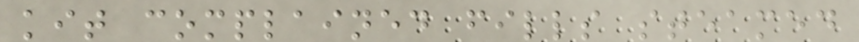kit complained fills steamed
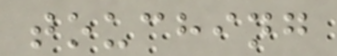touching
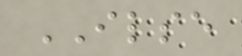ILSE
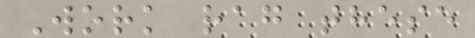Work rag these
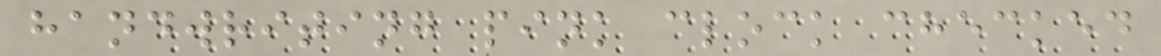handwriting pink clock checked
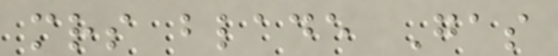mrs blade Gas
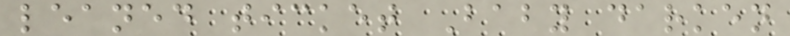leaned ticket Baby darken
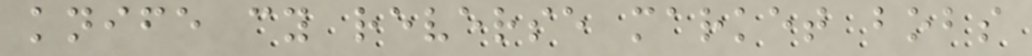knife cy reverse market bobs
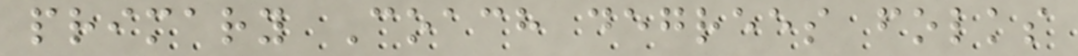primary Coach degrees folks
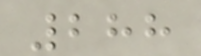288
